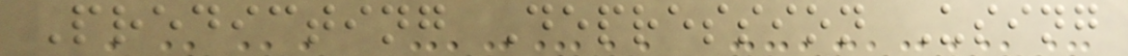Predicting Depression Using
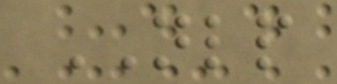NLP
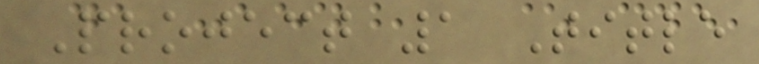Project 1 Title
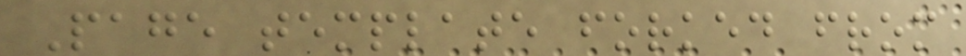Page template forked from
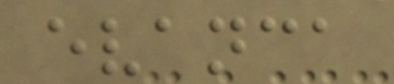evanca
